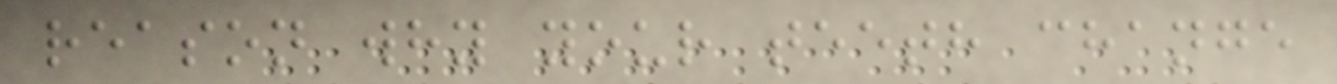reason why your teeth change
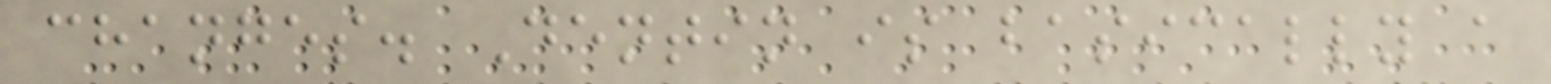changes. Dentin is basically a
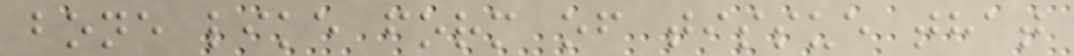bone like form of tissue that
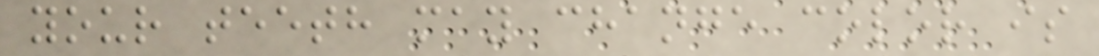your teeth may change color is
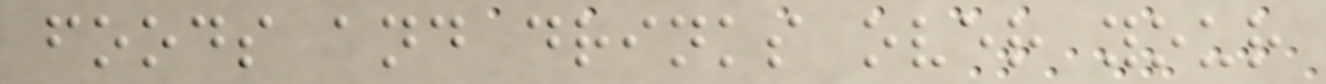foods and drinks over your
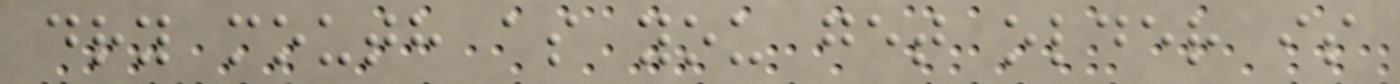dry mouth as you get older is
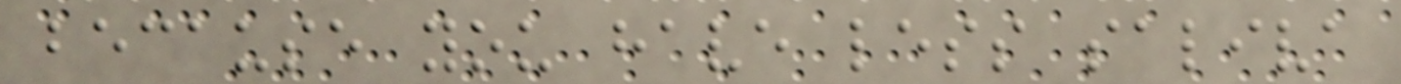because you have less saliva
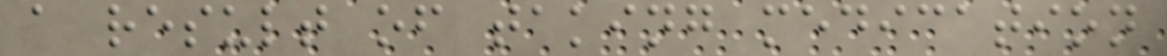a result of taking medication
